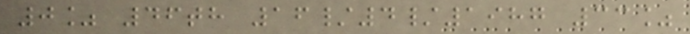0% 46th 16/4/1987 33%
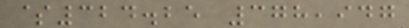$324.25 378,947
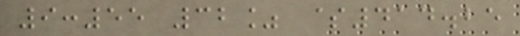9:55 32% $414.25
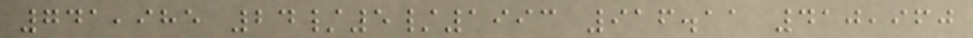741,985 24/5/1993 916.11 410,960
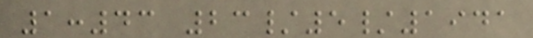1:43 23/5/1941
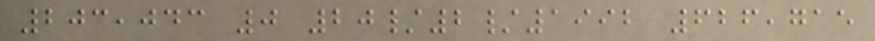203,043 0 20/2/1992 626,715
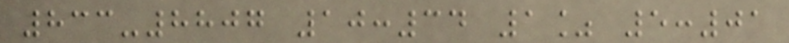833-8807 10:34 1% 5:01
